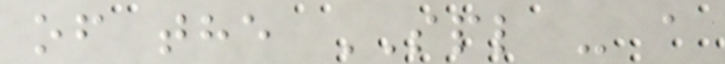of the SPL - a
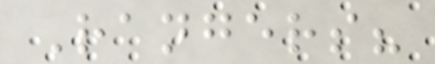Rangers?
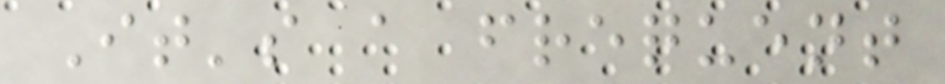It's a frequent
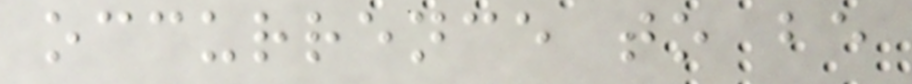occurrence to be
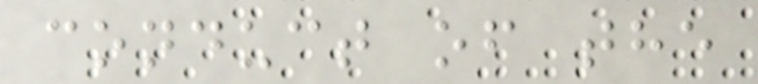conduct of the
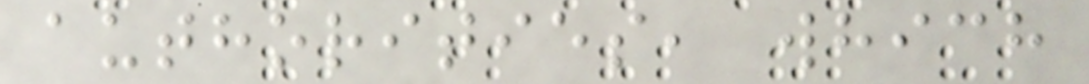authorities, which
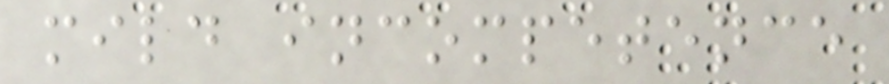mild incompetence
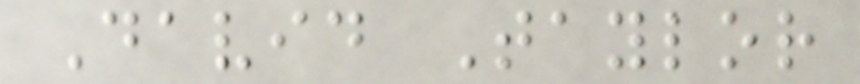David Taylor
